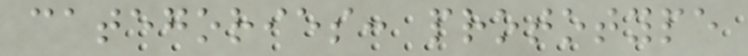categories: prototype
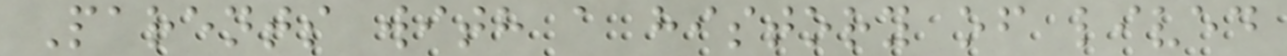Parents with a history of lived
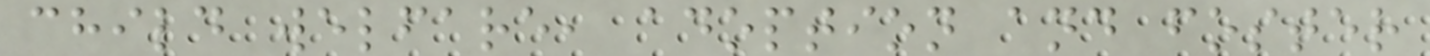child welfare, adoption and foster
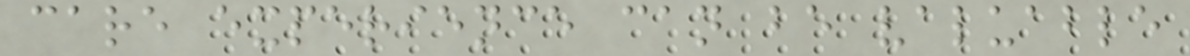care experience can be valuable
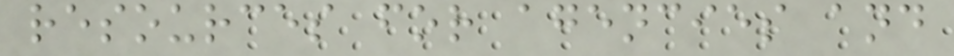resources for agencies and
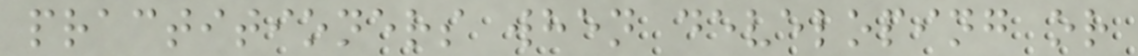practitioners when developing or
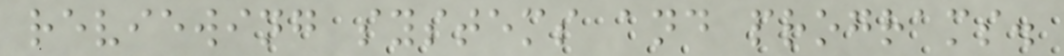reviewing systems and programs.
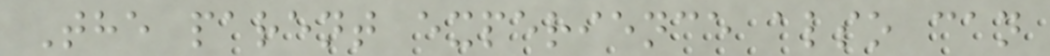The parent experience also can
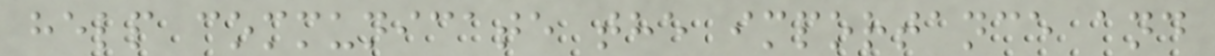help communicate the importance and
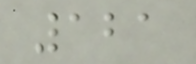121
